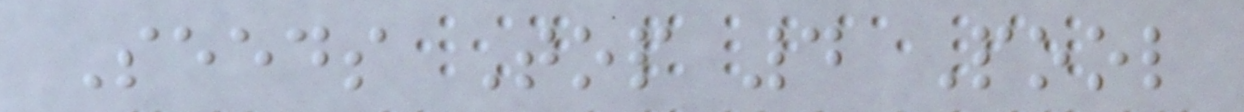Seeds Top 4 Pool
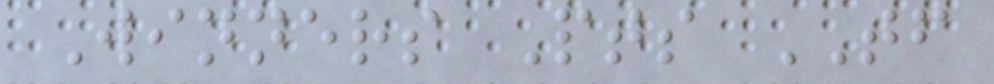Winners Pts TF
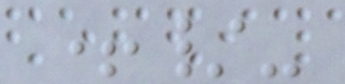+/-
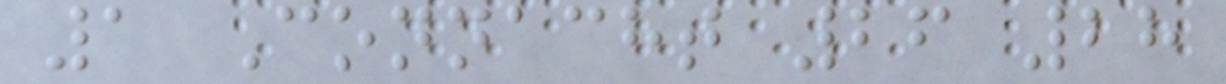1 Connacht 26 28
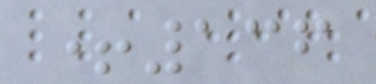+136
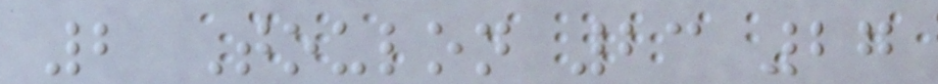2 Toulon 23 27
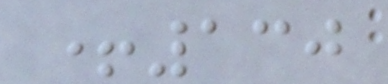+130
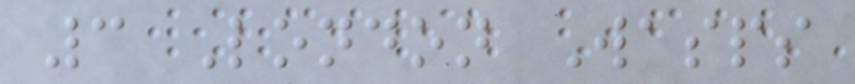3 London Wasps
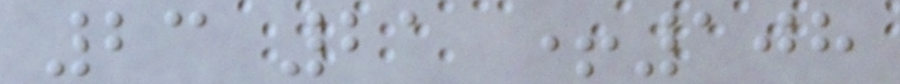23 21 +108
